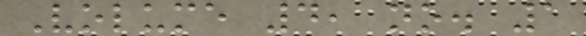Volume 4, no. 1
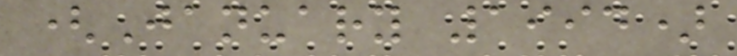(January 1994)
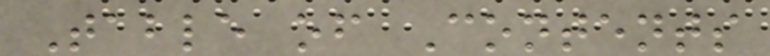Table of Contents
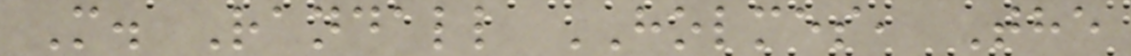M. Randall HOLMES, The
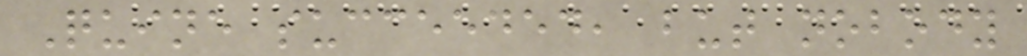Quine succeeded, but nobody
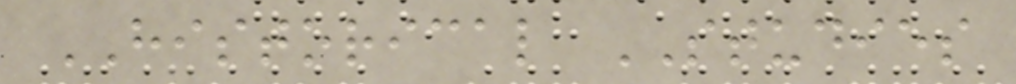HISTORICAL STUDIES
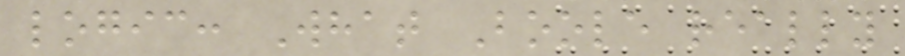logic: What Boole really
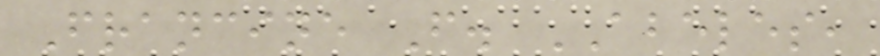Francine F. ABELES,
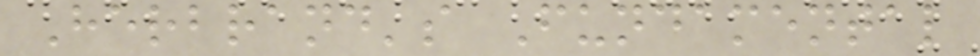Herbrand's Fundamental
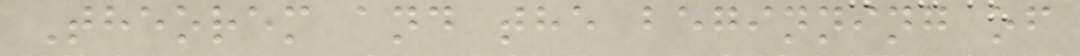Theorem and the beginning of
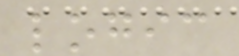logic
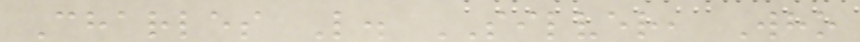Charles L. SILVER, Who
